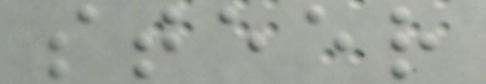steer
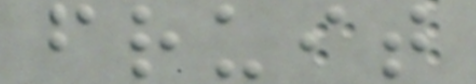fruit
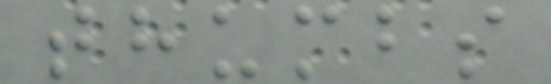thumbs
